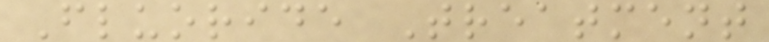Fluoride Treatment
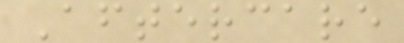Aftercare
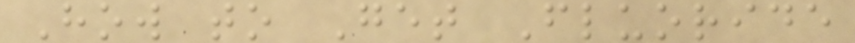How to Get Fluoride
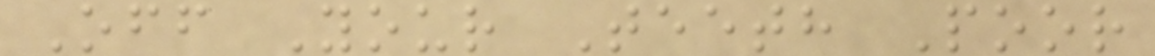Off Your Teeth Poor
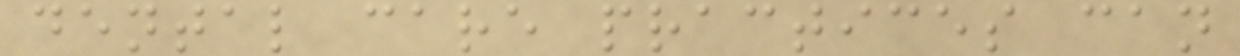dental care practices can
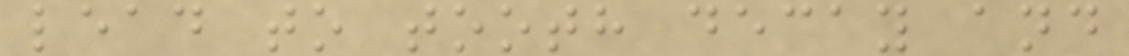lead to tooth decay and
